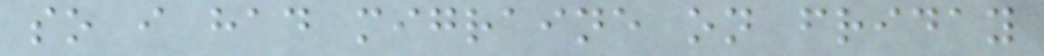so i had migraine on friday
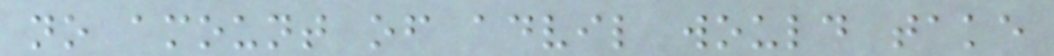no amount of advil would take
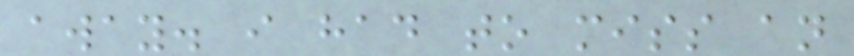away. i had to miss an
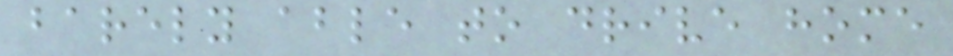barely able to drive home
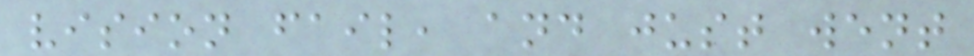vision fail, and just went
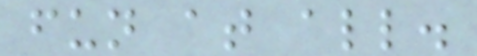fun at all.
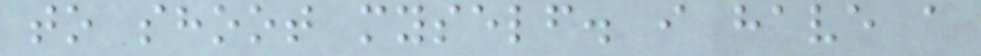to shoot myself. i have a
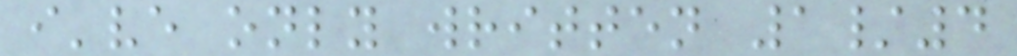i've only written 1/4
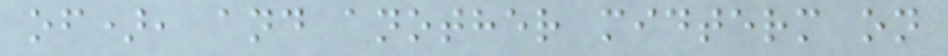of), and another midterm on
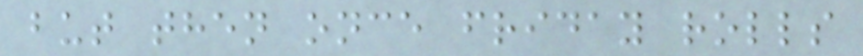but then once friday rolls
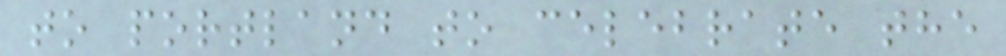to portland to celebrate the
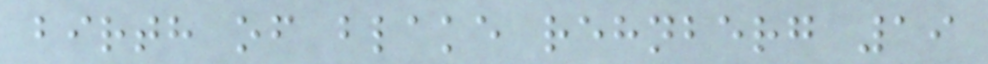birth of blake rehnberg 19
